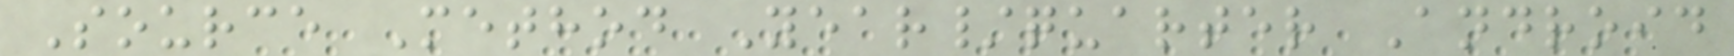Source Method Year/quarter Android
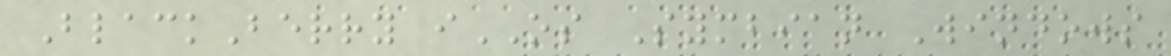BlackBerry iOS Symbian Windows
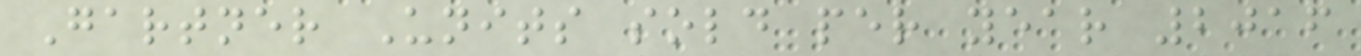Gartner Units sold per year 2016
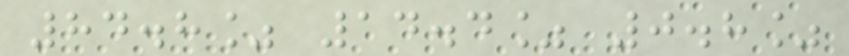84.8% 14.4% 0.8%
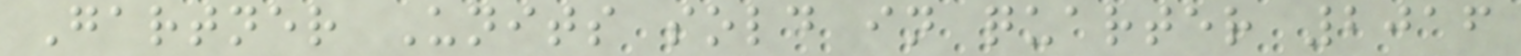Gartner Units sold in quarter 2016
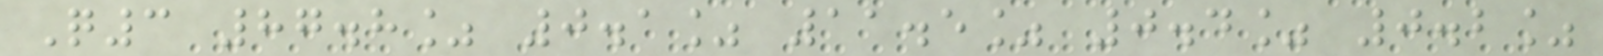Q3 87.8% 0.1% 11.5% 0.4% 0.2%
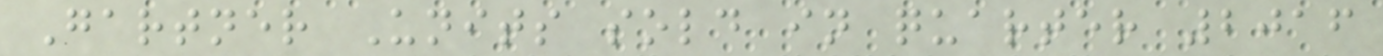Gartner Units sold in quarter 2016
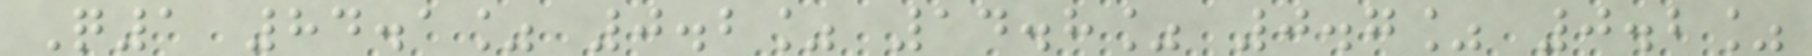Q1 84.1% 0.2% 14.8% 0.7% 0.2%
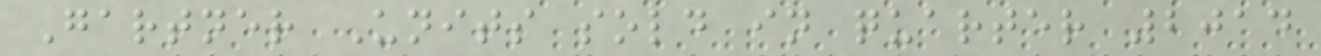Gartner Units sold in quarter 2014
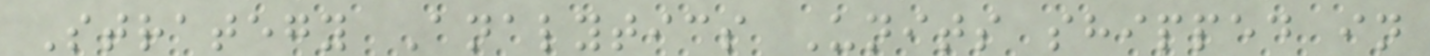Strategy Analytics Units shipped in
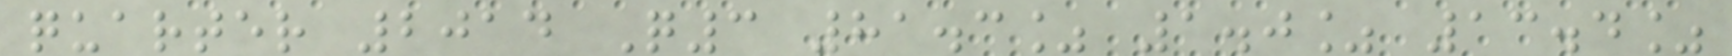quarter 2014 Q3 81.3% 1.0% 13.4%
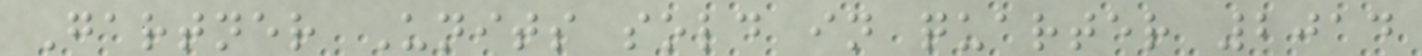Gartner Units sold in quarter 2014
